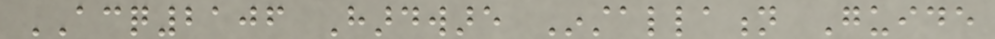ACQ2106 Hardware Installation Guide
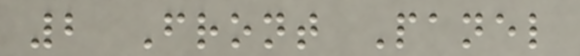2 Front Panel
